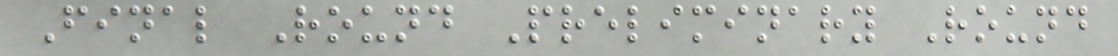Final Round Preliminary Round
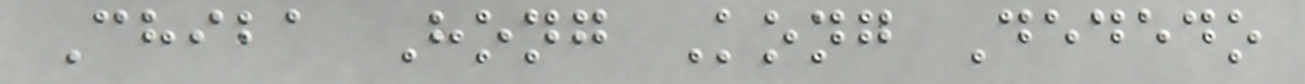Chiba Hong Kong Dededo
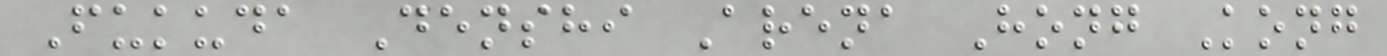Fukuda Denshi Arena Hong Kong
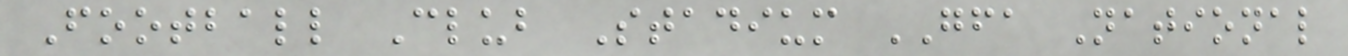Football Club Stadium GFA National
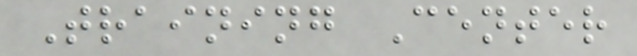Training Center
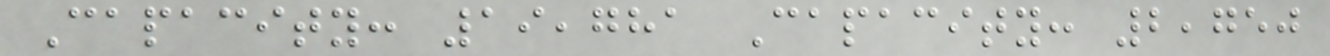Capacity: 19,781 Capacity: 2,750
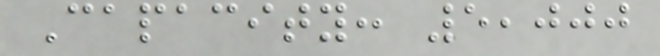Capacity: 5,000
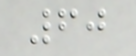60
